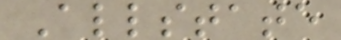Allstate
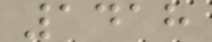1418
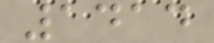1414
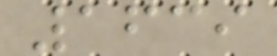1639
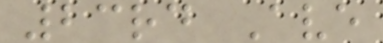23rd Ave
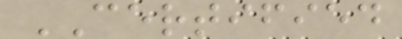CERTIFIED
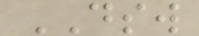DSW
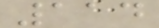114
